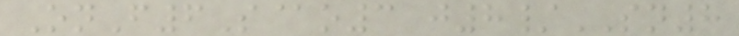OnF6S@o3 j8/SN8
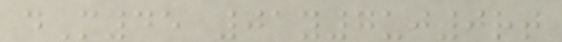dM45 01y7uj0rt
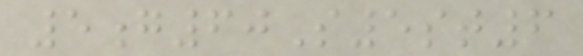5g60S5st6
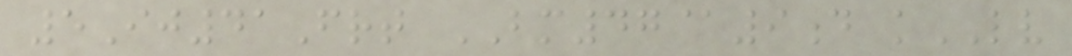5Ij41Frt BM47@9d kLV
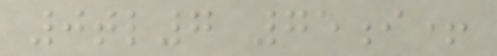0tl7 75i+
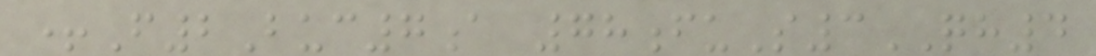+F2Buc7a 78fuS3QH4
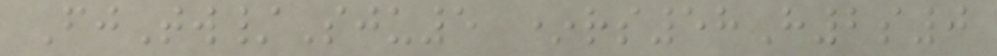FjTw/Sju5 *rs58H2s0
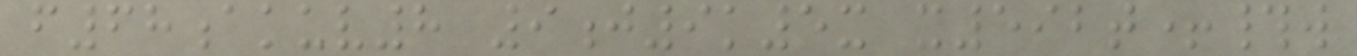f68akuv8 9j9k5x x592t+#w
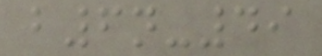b6n-49
